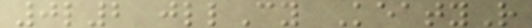0l2 jllCy KeatyR
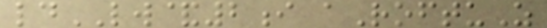ldLW&2i aRoftuZ
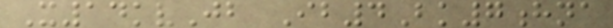X14kvJb Ib4Bk7hna
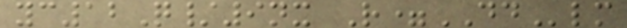yc12Q/9nx R=DDlm
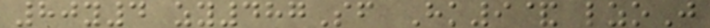80y4 zy487Sf Hk9& lzoJ
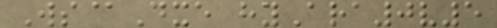Ws@Dxe hyAra0v5
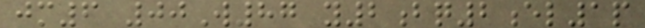jm6 00W87 y2bq2el1p
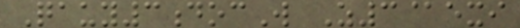Qauy3docW Z3@exi
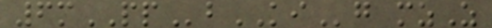6mPPbKIg mzZ
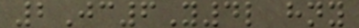2Jc6Y4l hny
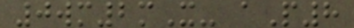0wm2mX- aP8
